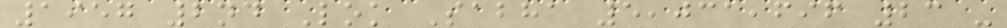1957 2nd Lok Sabha 5,031,696 23 -
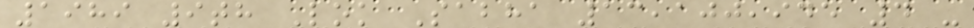1989 9th Lok Sabha 13,100,945 4 -
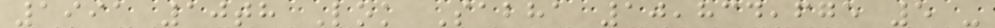1991 10th Lok Sabha 10,834,675 5 -
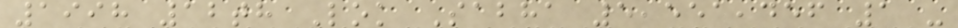1998 12th Lok Sabha 5,551,456 1 -
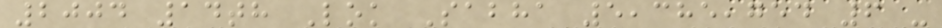2004 14th Lok Sabha 5,385,754 6 -
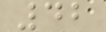42
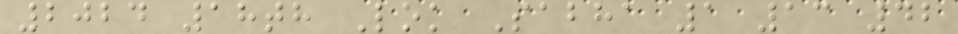2024 18th Lok Sabha 1 13 42
